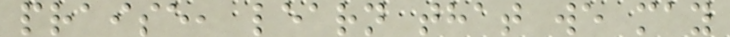praise, learn that we may
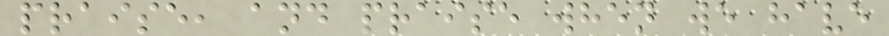praise, and praise when we have
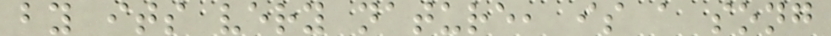by its very nature, is a song
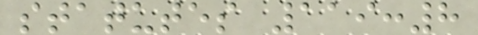statutes 119:8
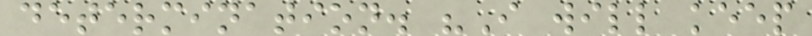determination. "I will keep
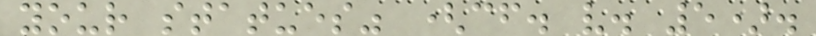your statues" (cf. v. 5).
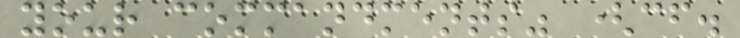your commandments" (cf.
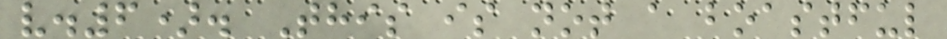v.6). This is not a boastful
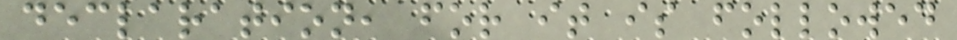declaration, for it is followed
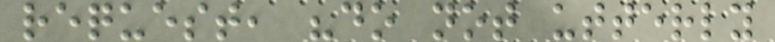request, "do not utterly
